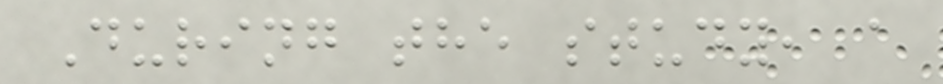During the study, a
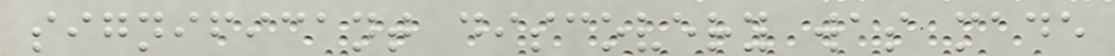significant discovery was made
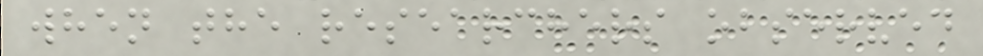when the researchers observed
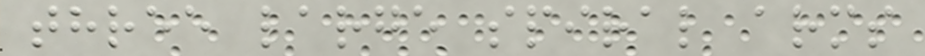three large spiral arms
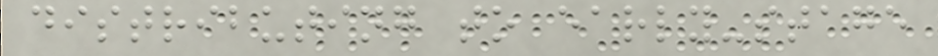distributing to early-stage
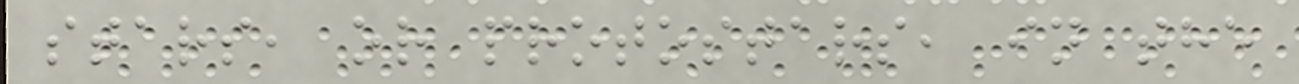stars, or protostars, in the
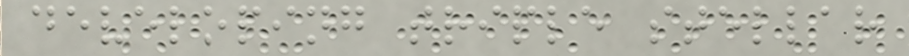developing triple stellar
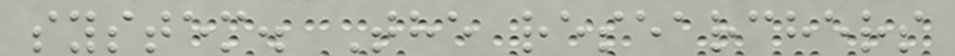system. The researchers
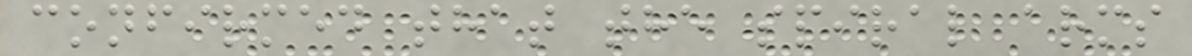confirmed that the spiral arms
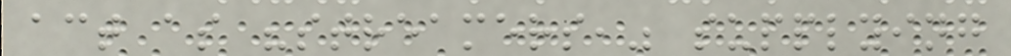act as "streamers," supplying
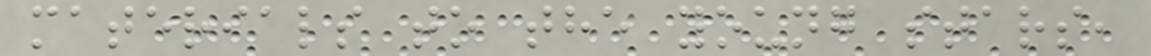materials to the young stars,
